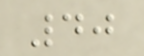40
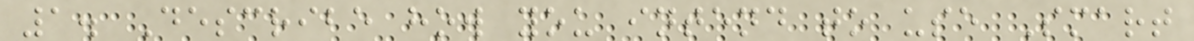1. Describe how you intend to use Smart
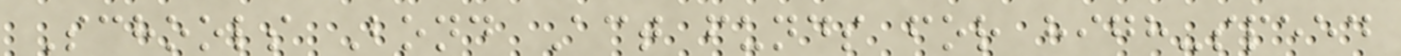Schools Bond Act funds for high-speed
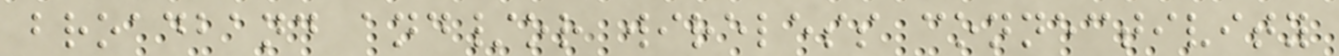broadband and/or wireless connectivity
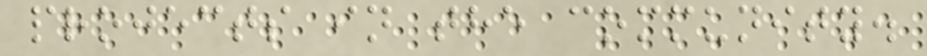projects in the community.
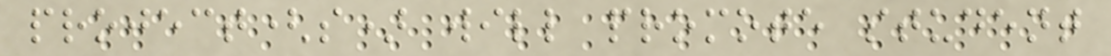project(s) will promote student
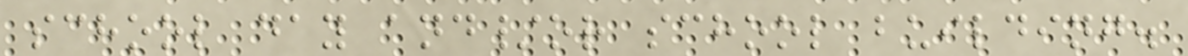school day and/or school building.
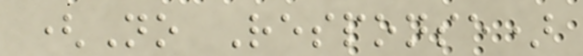(No Response)
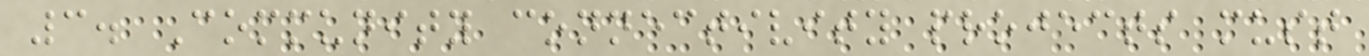3. Community connectivity projects must
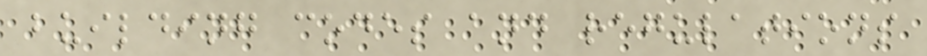building codes and regulations
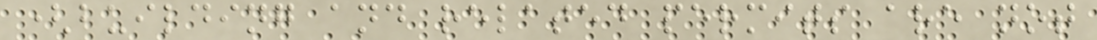(building and related permits are not
